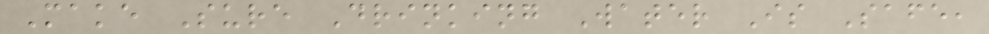Make Sure Drinking Water Is Safe,
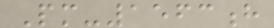Pm-1563h
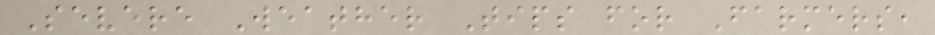Severe Weather Tips for Farmers,
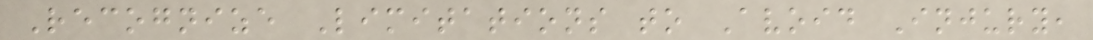Recognize Limitations to Avoid Injury,
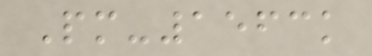Pm-1563k
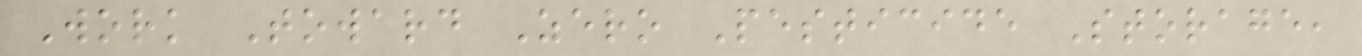Work Toward Zero Pesticide Storage,
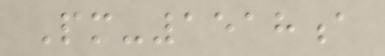Pm-1518a
